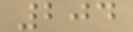204
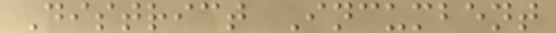District Incumbent
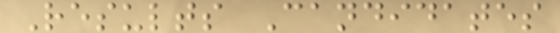Results Candidates
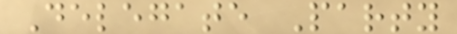Delegate Party
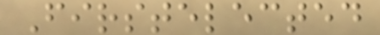Firstelected
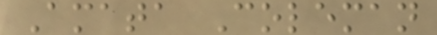Amata Coleman
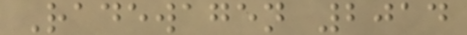Radewagen 2014
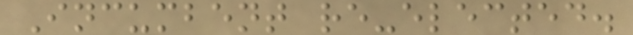Incumbent re-elected.
